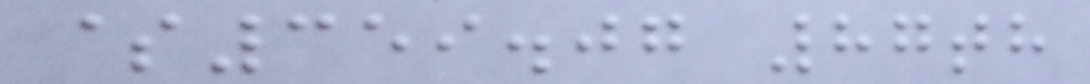$359.07 87th
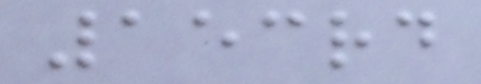153rd
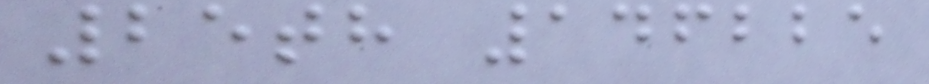25th 146225
